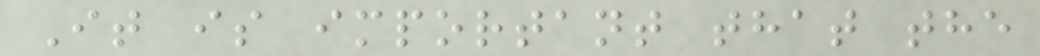It is important that the
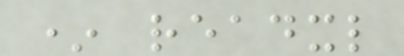* readxl
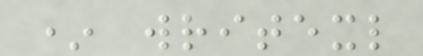* writexl
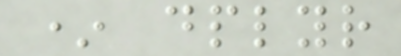* dplyr
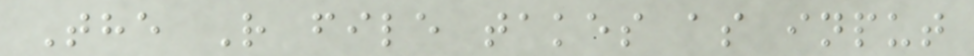The R file takes as input
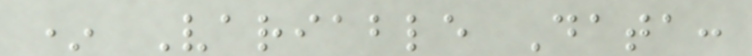* Variable Data:
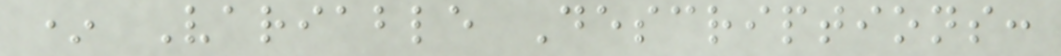* Variable Descriptions:
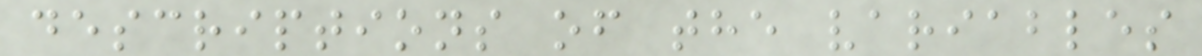descriptions of the variables
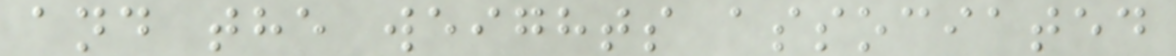and the weights associated
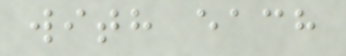with each
